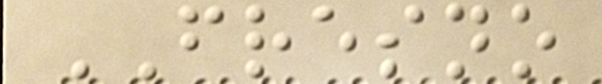FRESNO
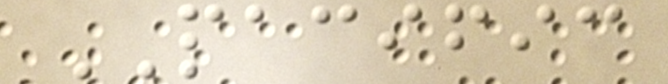PACIFIC
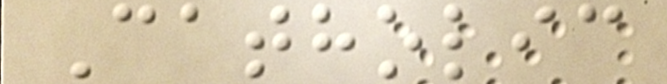Catholic
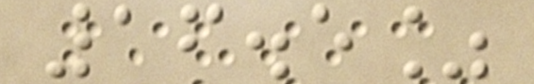16.5%
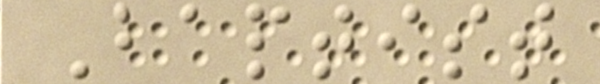Baptist
